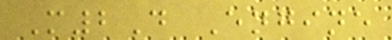M2D Engine
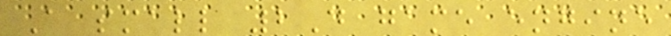A small 2D game engine
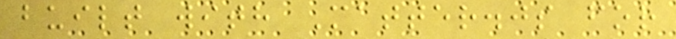built with Matter.js for
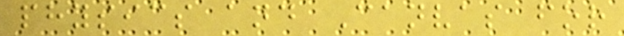physics and Canvas for
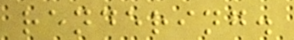rendering.
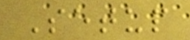Setup
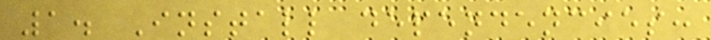1. Install dependencies:
